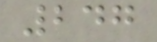247
